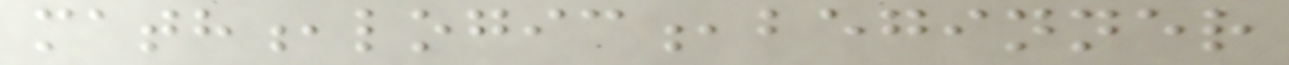math,logic,beginner
